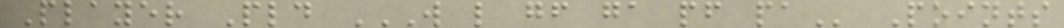Player Pld W L GF GA PF PA Points
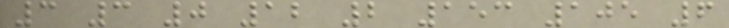3 3 0 12 2 153 105 6
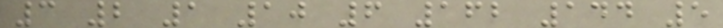3 2 1 10 6 162 144 5
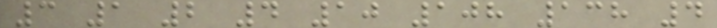3 1 2 4 10 108 138 4
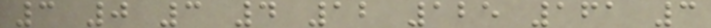3 0 3 4 12 125 161 3
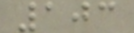103
